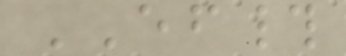EF#
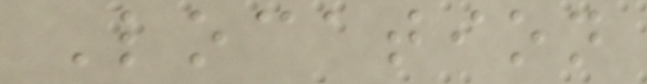Location
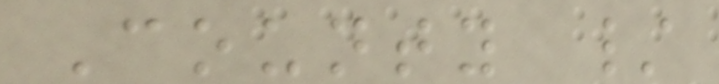County /
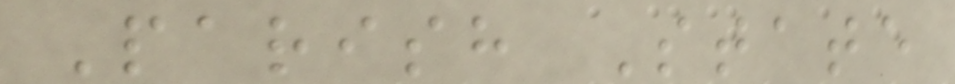Parish State
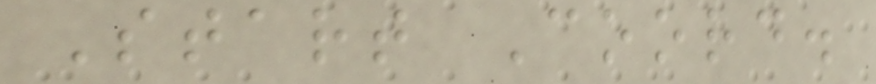Start Coord.
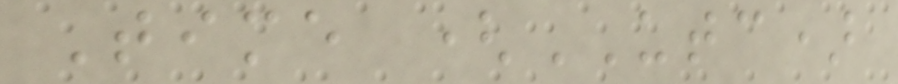Time (UTC)
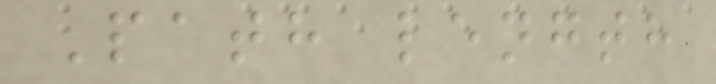Path length
